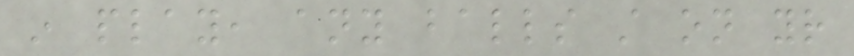in play, any balls still on your
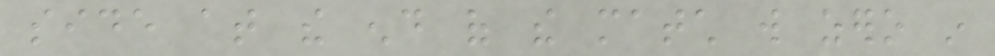side at the end of the match will zero in
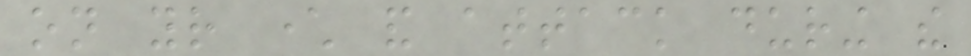on your character and attack during the
